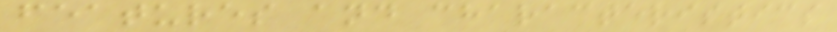features and characteristics
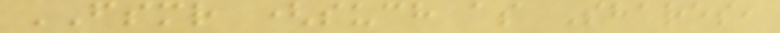FSMR (such as Shares,
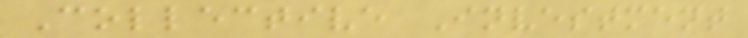Collective Investment
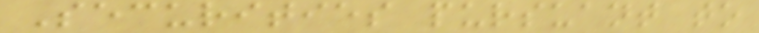Securities pursuant to
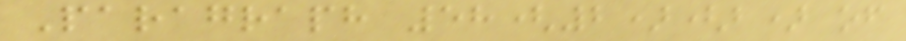Paragraph 58(2)(b) of
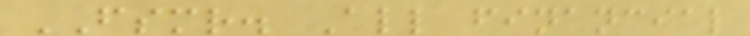FSMR. All financial
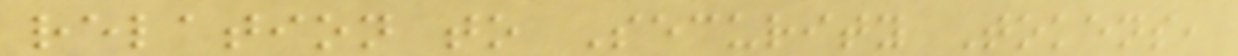relation to Security Tokens,
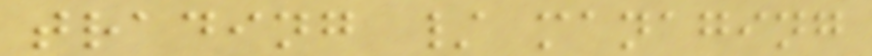trading / managing
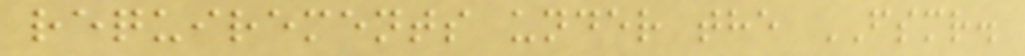requirements under the FSMR.
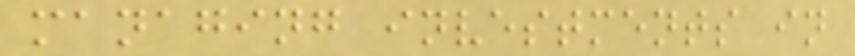managing investments in
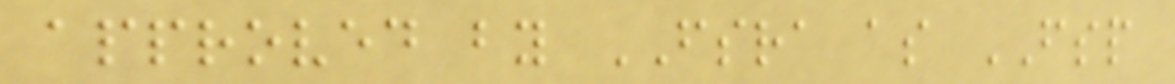approved by FSRA as FSP
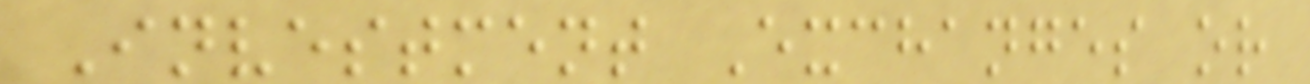Investment Exchanges or
